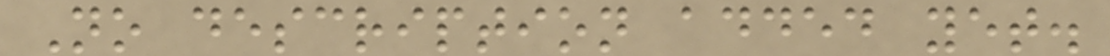No description added yet.
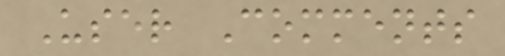User Comments
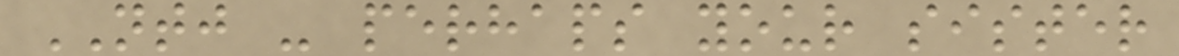NTJ - perhaps your sister
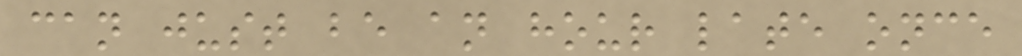can just be an hour late once
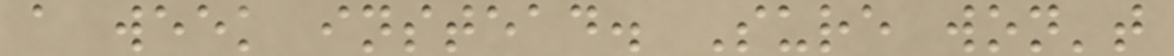a week instead. Sure won't
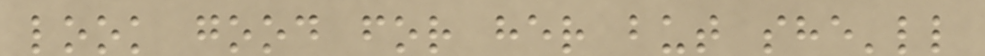look good for her but she'll
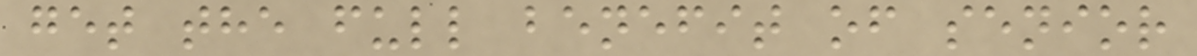get the full benefit of senior
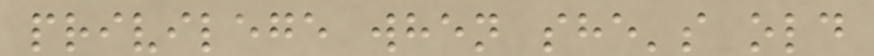privilege when she's old
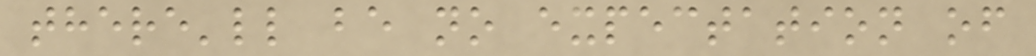there'll be no expectation of
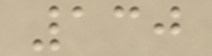130
